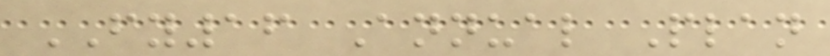FY16 Annual Plan
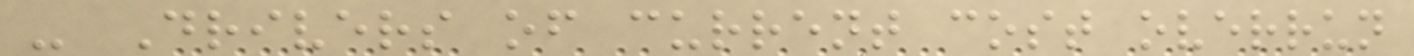- Drivers of current cost overrun
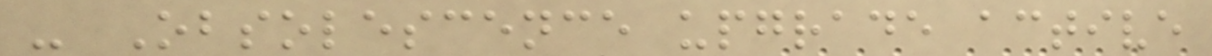- Obsolescence upgrade active
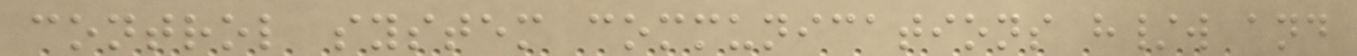control system communications h/w and
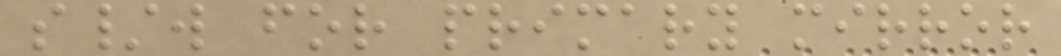s/w for primary mirror
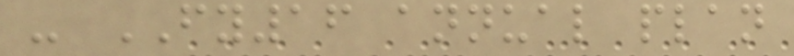- FY16 annual plan
